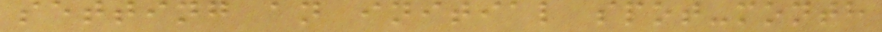setting an initial spot-month
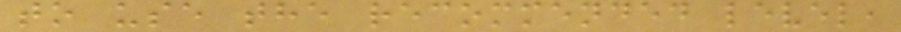to use the recommended level,
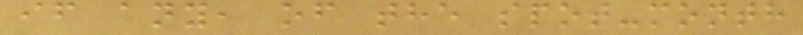if any, of the spot-month
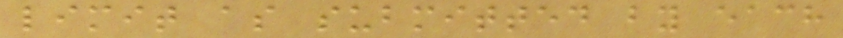limit as submitted by each
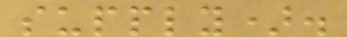supply).
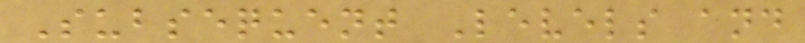Subsequent Levels and
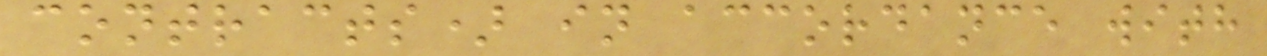contracts) in accordance with
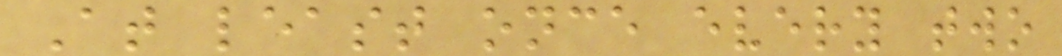At least once every two
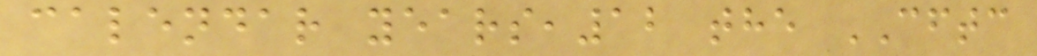calendar years,12 the CFTC
